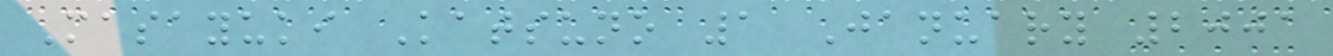Masayuki Katsuno 1 January 2001
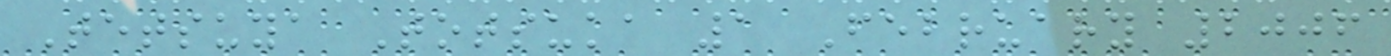Tetsuya Totsuka 1 February 2006
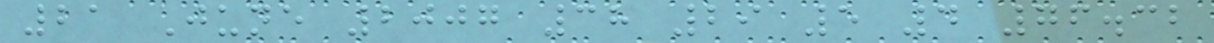21 June 2007 38 29 5 4 76.32
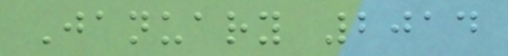January 2014
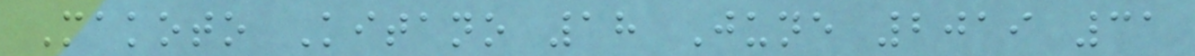Makoto Kitano 18 June 2019 31
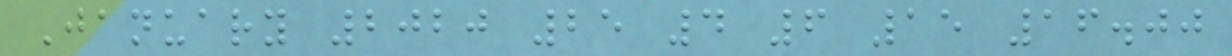January 2020 25 4 6 15 16.00
